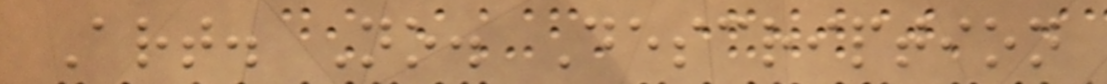Art. No. Description
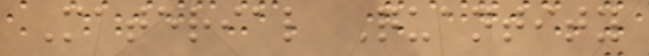Material Quantity
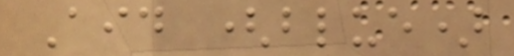Aid (blue)
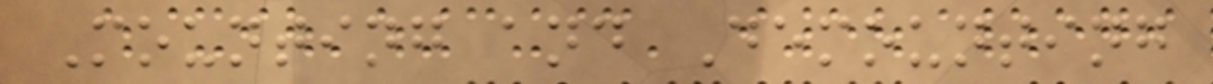Mounting and Demounting
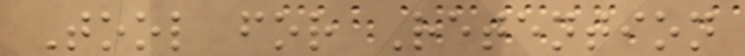Tool for Retention
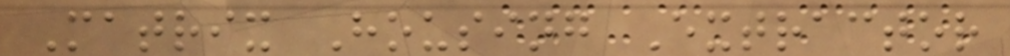Matrix Housing Extractor
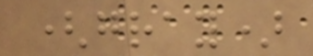(gray)
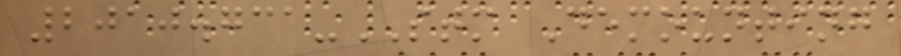2010.731-STM Demounting
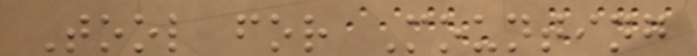Tool for Mounting
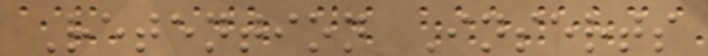Retention Inserts
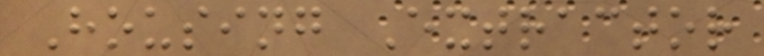Housing Extractor
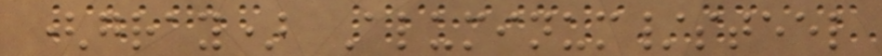(gray) Aluminum/steel
